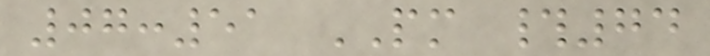07:51 PM #74
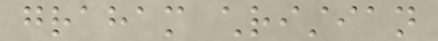graham christian
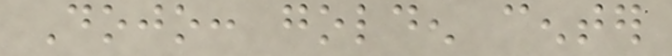Dojo: golden center
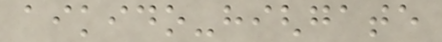aikido-highgate
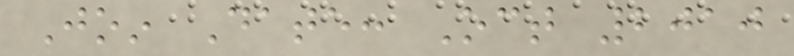Join Date: Oct 2010
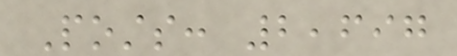Posts: 2,697
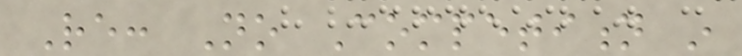Re: No Competition in
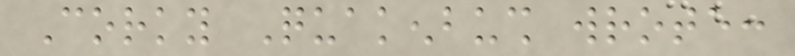Corky Quakenbush wrote:
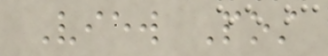View Post
